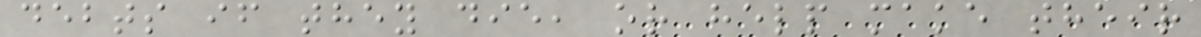debts if they die, or help make their
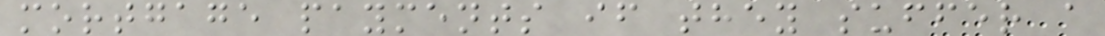mortgage payments if they suffer a
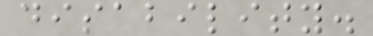disability.
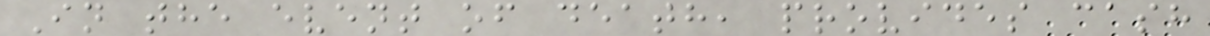In the event of death, provides cash
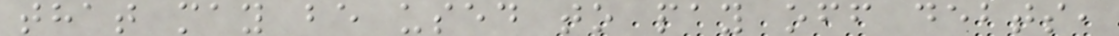that may be used to pay off debts,
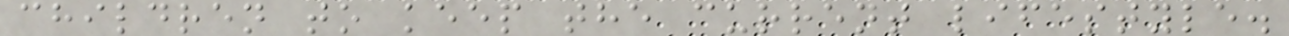children to keep the current lifestyle.
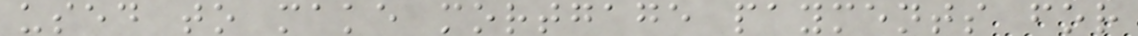used to make mortgage payments for
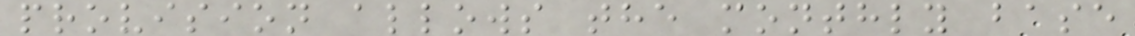provision allows the monthly base
